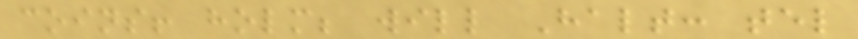coins! holm; will Halt: tel
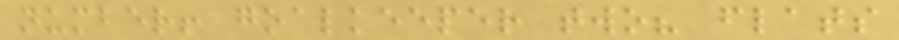number! goalkeeper two? flats
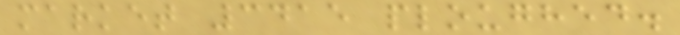market 3415 ploughed.
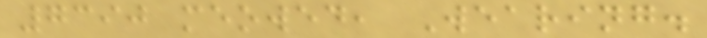7390 meowed, Wearing.
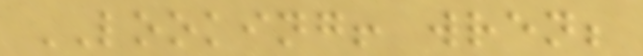LOOKING! wren;
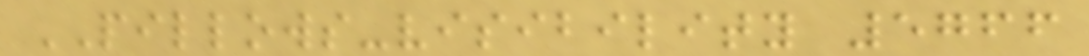PILLOWS-visibility 5766
